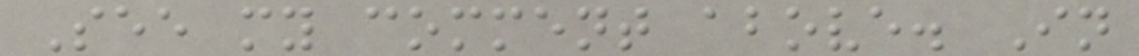See my comment above. In
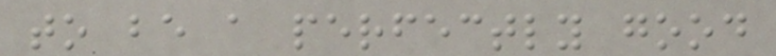to be a perfectly good
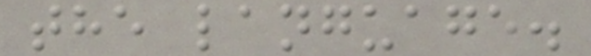the language.
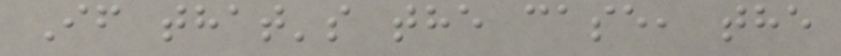If that's the case, the
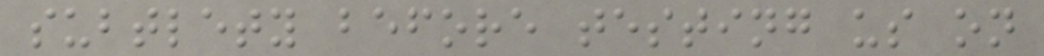subtlety before testing us on
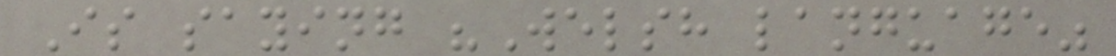Is saying "Welsh language"
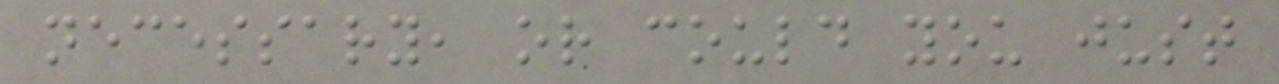necessary, or could you just
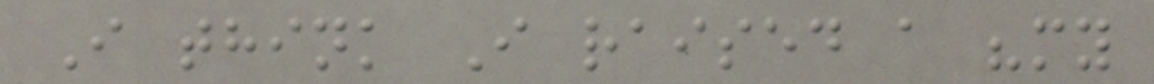I think I raised a "my
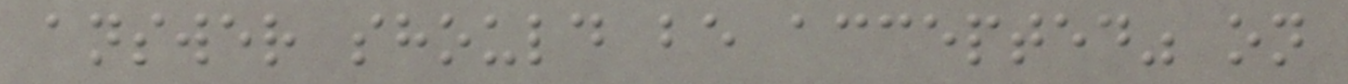answer should be accepted" on
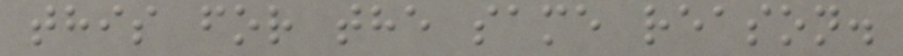this for the same reason.
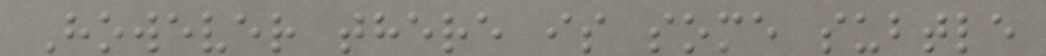However there is some subtle
